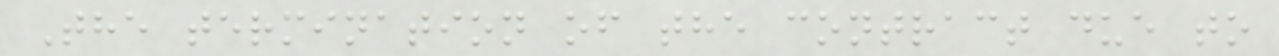The termination of the contract due to
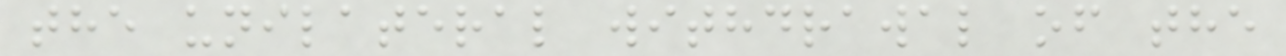the unilateral withdrawal of the
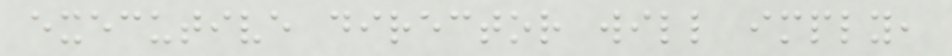executive director will imply,
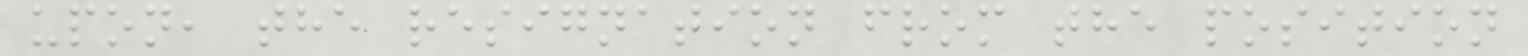upon, the resignation from the position
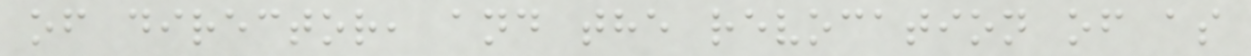of director, and the revocation of as
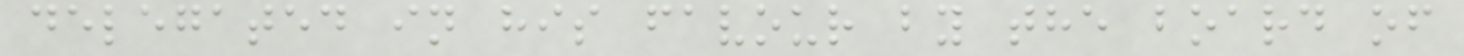delegated in his favour by the board of
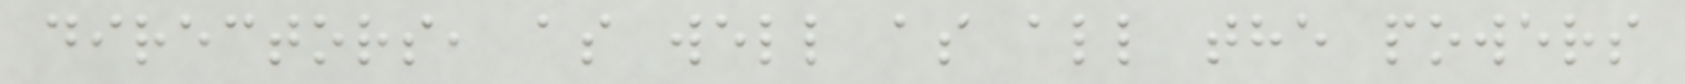directors, as well as all the powers
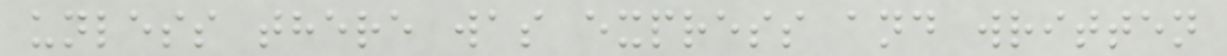unless there was express and written
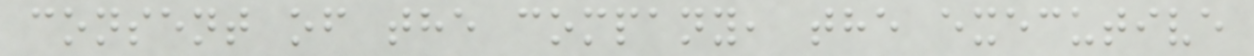consent of the company, the executive
